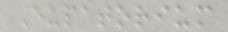Eupatorium
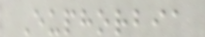Euphorbia
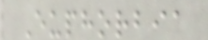Euphorbia
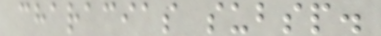characias subsp.
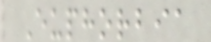Euphorbia
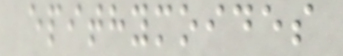epithymoides
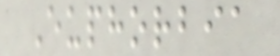Euphorbia
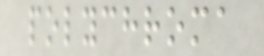polychroma
